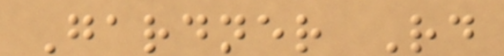Gardner Rd
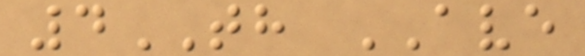4TH AVE
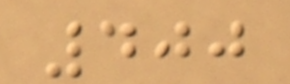400
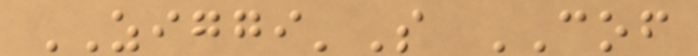ZIGGI'S COF
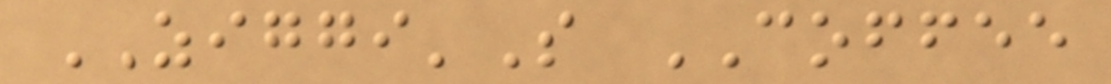ZIGGI'S COFFEE
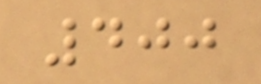400
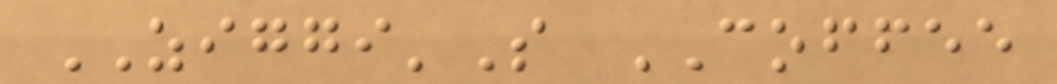ZIGGI'S COFFEE
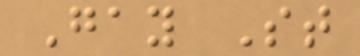Gay St
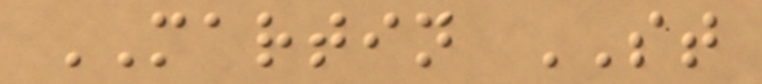MARTIN ST
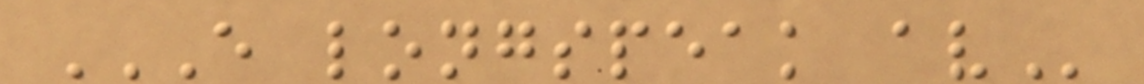E LONGSPEAK AV
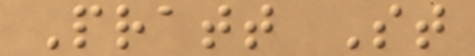Pratt St
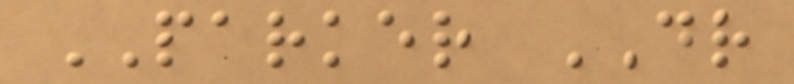PARKER DR
